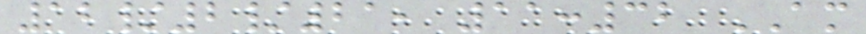12/2/21, 11:32 AM
